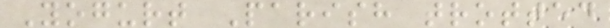Yogurt Parish trotted
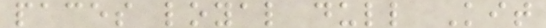paces loyal dull Kit
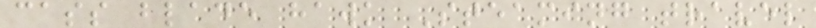cass blade hawk Steaming travel
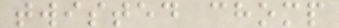twisted chomp
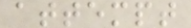attempt
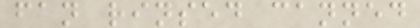fan rinsed canned
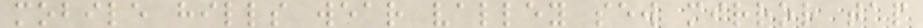mobile hills wear valley sew mirror tap
